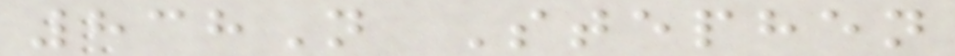838N Stephen
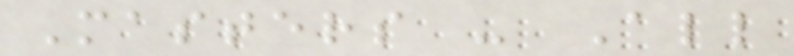Masters - All
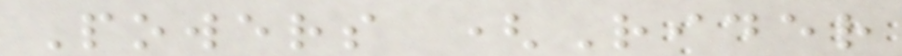Powers (Rider
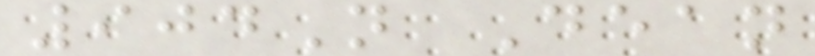904N Dean
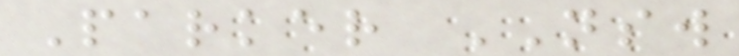Parker NSW
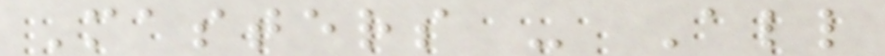Masters - All
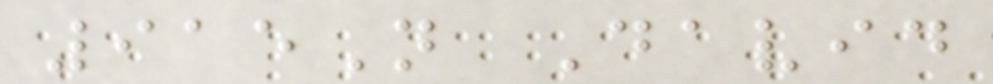915N David
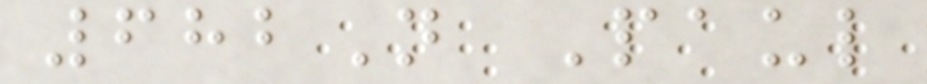682N Paul
